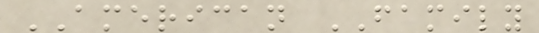AMERICAN FAMILY
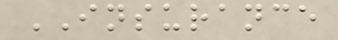INSURANCE
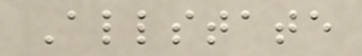Allstate
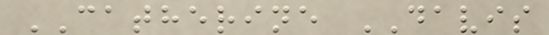CATHERINE DAVIS
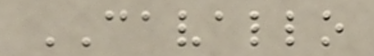CAVALLO
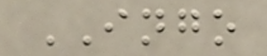INGO
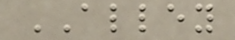ALLEY
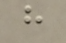h
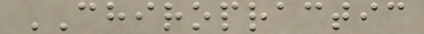CHIROPRACTIC
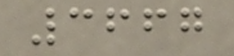3667
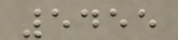5455
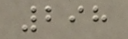298
